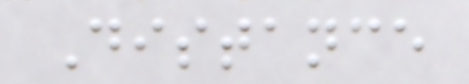Distance
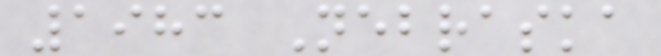1983 Nebraska
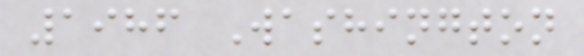1986 Washington
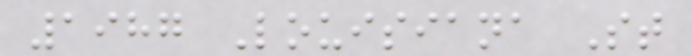1987 Louisiana St
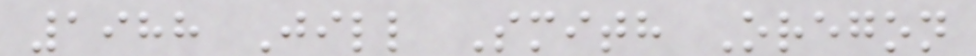1988 Jill Smith Oregon
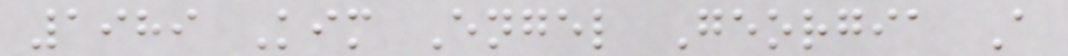1989 Kim Engel Georgia A
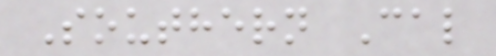Southern Cal
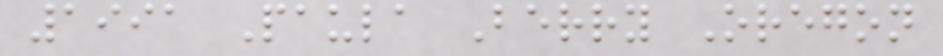1991 Paula Berry Oregon
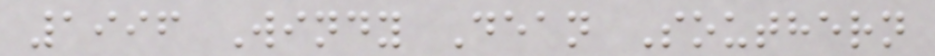1996 Windy Dean Southern
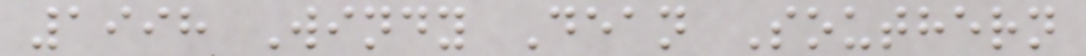1998 Windy Dean Southern
